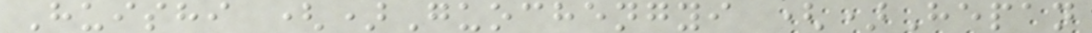Huishi ()Guochengyi ()Hepan
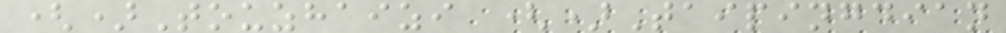()Touzhaizi ()Taipingdian
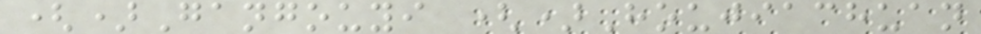()Gangouyi ()Houjiachuan
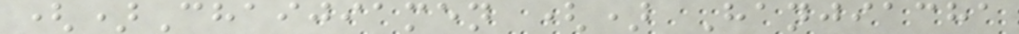()Chaijiamen () Hanjiacha
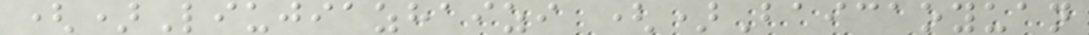()Liujiazhaizi ()Baicaoyuan
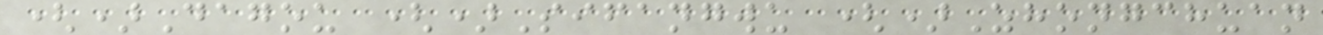()Dagou ()Sifangwu ()Zhongchuan
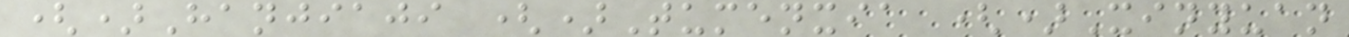()Hanjiaji ()Tumenxia ()Xinyuan
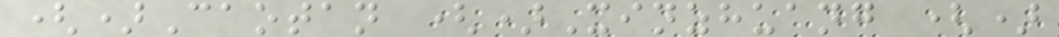()Caotan ()Xinzhuang ()
